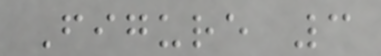Figure 3
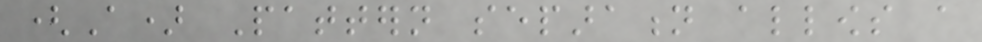(A) Pattern separation allows a
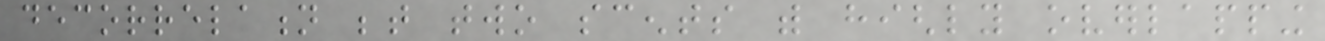decorrelation between two scents with highly overlapping
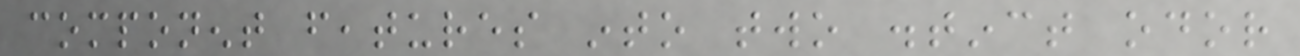component features into two distinct odor
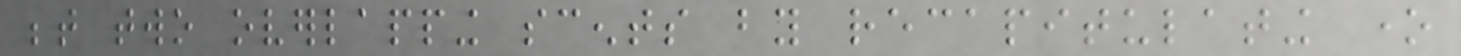between two overlapping scents by recapitulating one
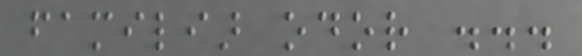familiar odor ...
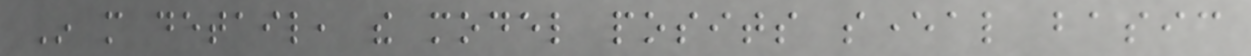In more detail, the model posits several basic
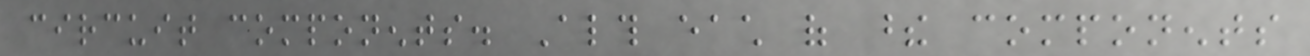circuit components. Although each of these components
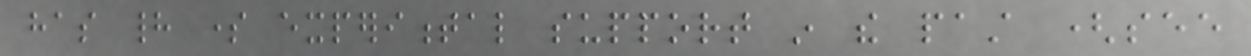has had some experimental support in the past (see
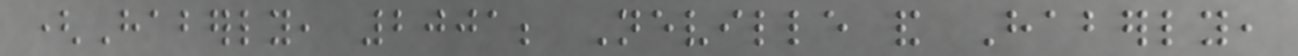(Haberly, 2001; Neville and Haberly,
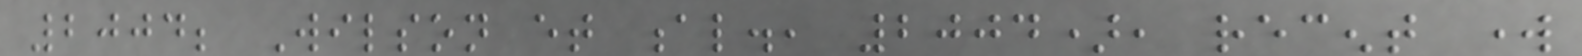2004; Wilson et al., 2004), recent work
